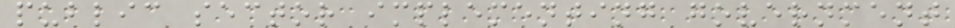public sector implementing government
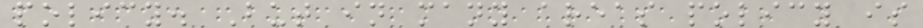policy. But in many areas policy is
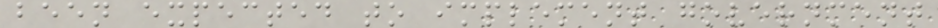been expected to implement government
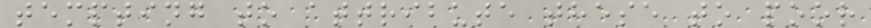tempting to attribute these to poor
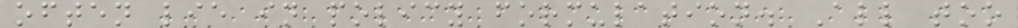often lie in policy formulation. All too
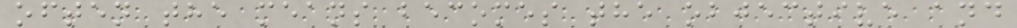often the means becomes the objective and
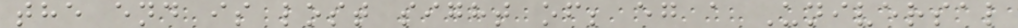the end is lost sight of; eg a Universal
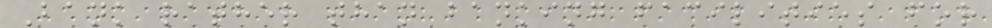Bank rather than banking facilities for
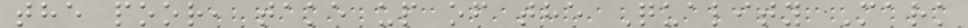the poor, take up of the Quality Mark
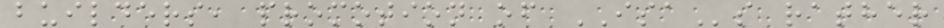builders, promotion of ISAs rather
